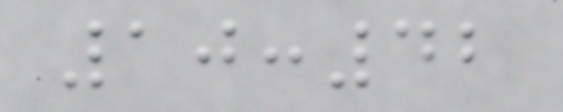10:42
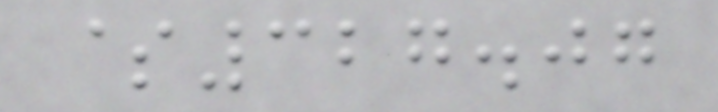$327.07
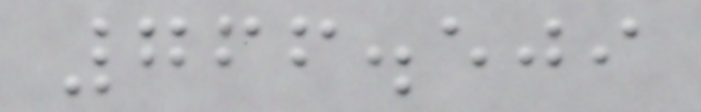766.509
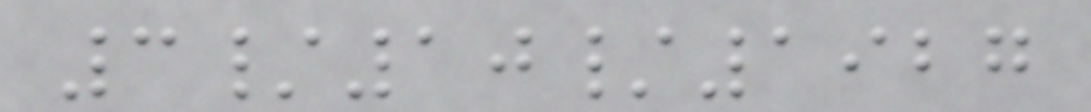3/10/1927
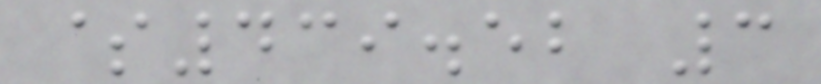$439.52 3
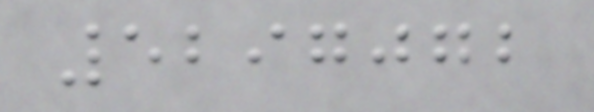5297072
